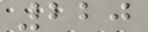220
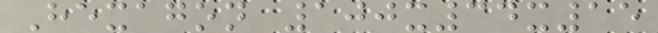Hexagon 100x34x15
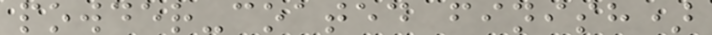powder-coated finish)
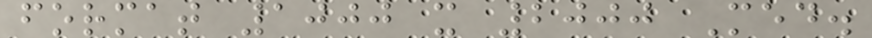format 1000 x 2000 Med.
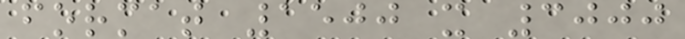format 1500 x 3000
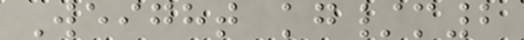Weight kg/m2
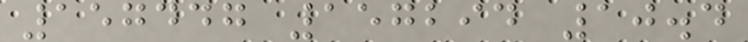157447 157294 10.4
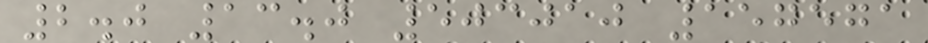2.0 13.0 503010 157571
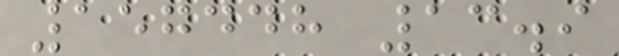157448 13.9
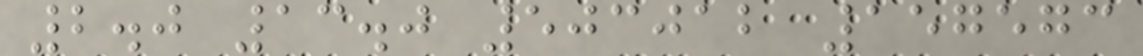2.0 13.0 503012 157573
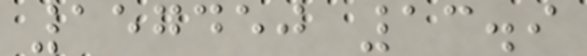157450 13.9
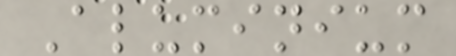Aluminium
